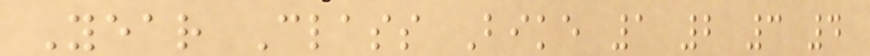Year Class Bike 1 2 3 4
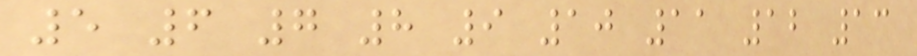5 6 7 8 9 10 11 12 13
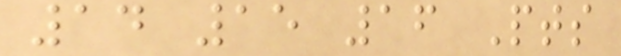14 15 16 Pts
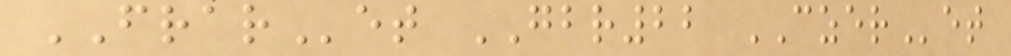FRARet GBR22 CZERet
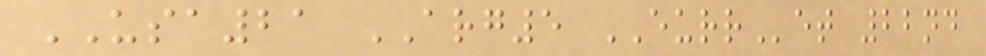USA21 ARG5 EURRet 22nd
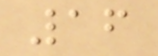16
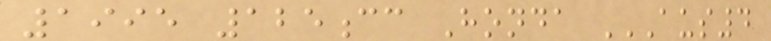1995 125cc Honda AUS4
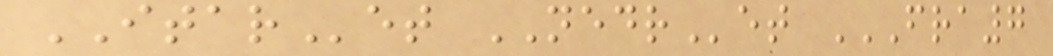ITARet NEDRet FRA7
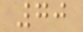70
